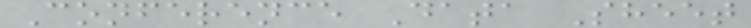Conference Data Sheet
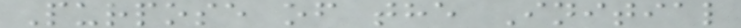Purpose of the Initial
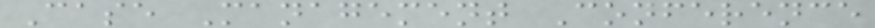Case Management Conference
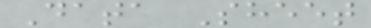Data Sheet
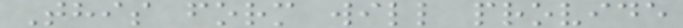This form will provide
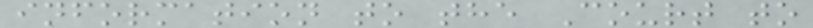information to the Court to
